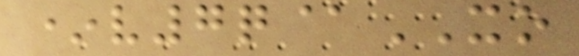*v7q@XO
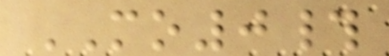MO0#
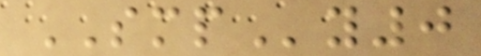SMPy0
